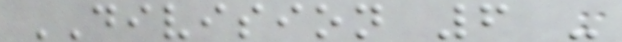DIVISION 6 -
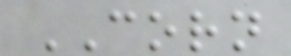CORN
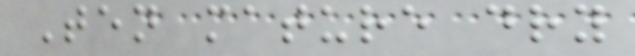Ten mature dry
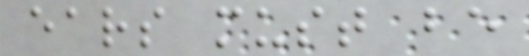ears must be
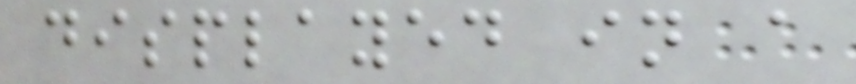displayed in a
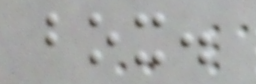box.
